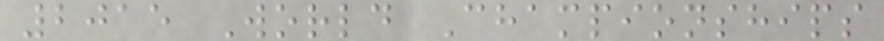2015 World Championships
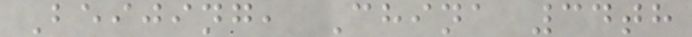Beijing, China 34th
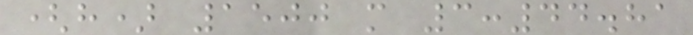(h) 1500 m 3:44.81
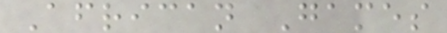African Games
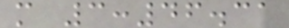m 3:46.31
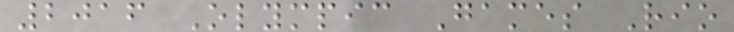2016 Olympic Games Rio
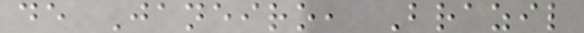de Janeiro, Brazil
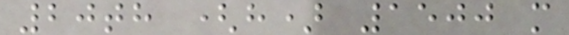20th (h) 1500 m
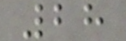28
